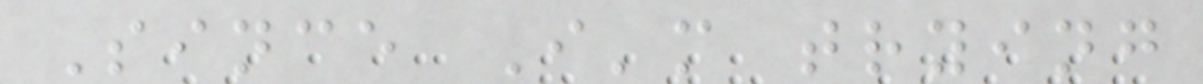Since I'm trying
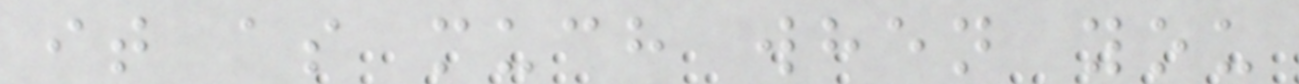it as much when you
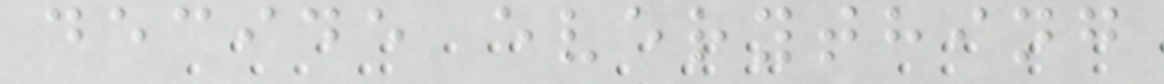decide everything
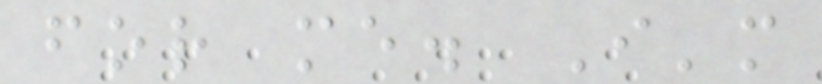for me. I'm
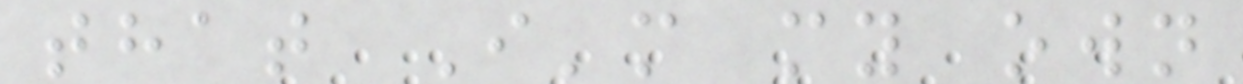that I'm my own
